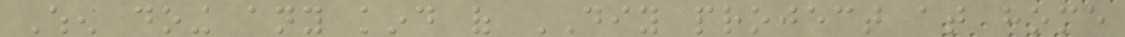When doing any kind of DIY project at home
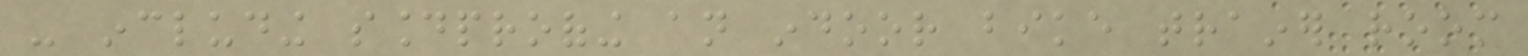- including soundproofing an indoor bike trainer room
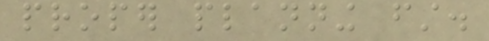proper planning first.
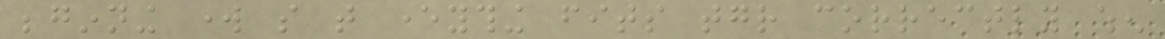beginning work so that everything fits together correctly when
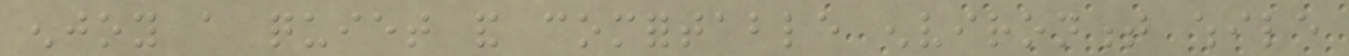enjoy a quiet and comfortable environment while
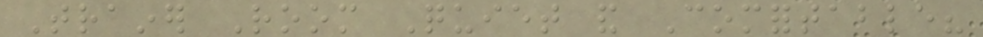Trainer Room Quiet and Comfortable?
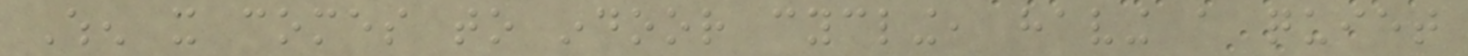When it comes to indoor cycling, having a quiet
